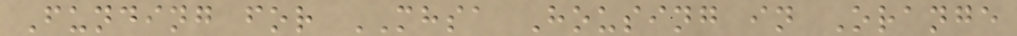Funding for MHSA Housing in Orange
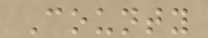County
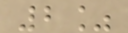2%
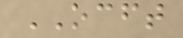OCFT
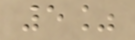5%
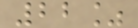22%
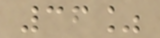36%
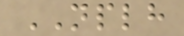NPLH
